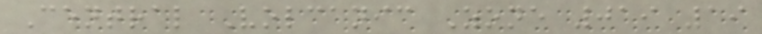Central Volcanic Zone 019 19
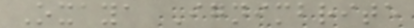Oxaya Ignimbrite
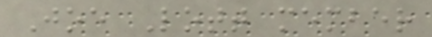Joe Lott member
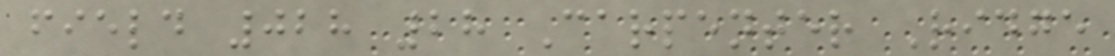field 028 28 Carpenter Ridge
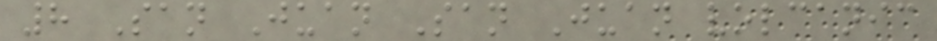8 San Juan San Juan volcanic
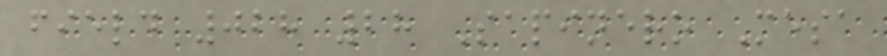field 028 28 Sapinero Mesa
